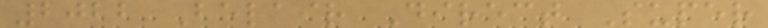2022 Belair Direct Super
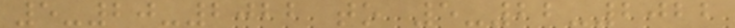5-20-2022 to 5-22-2022
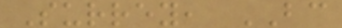Surrey, BC
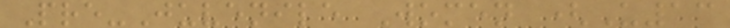Pre-Juvenile Women (U13
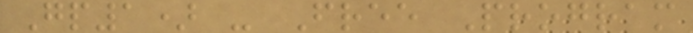Gp1) - Free Program
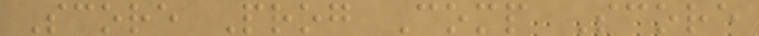Score Prog Comp Score
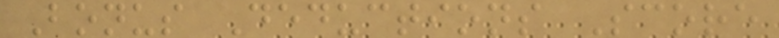Bonus Deductions Score
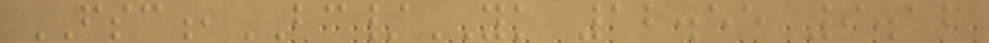FSC,BC/YK 12.55 9.16
